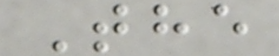The
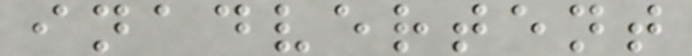inadvertent
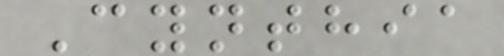Cynthia
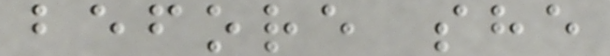before she
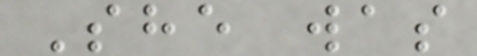She was
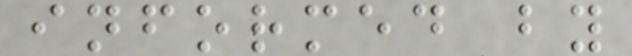informed by
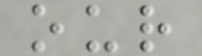our
